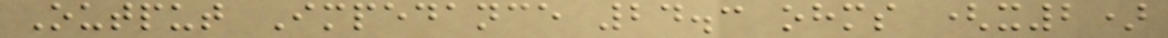Output Impedance 24.3 ohms (x2)
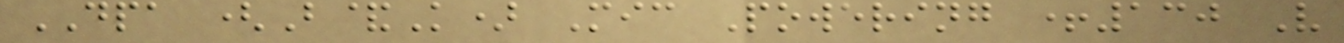DPA (B&K) Mic Powering +130 V
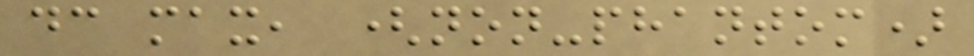dc max, (non-phantom)
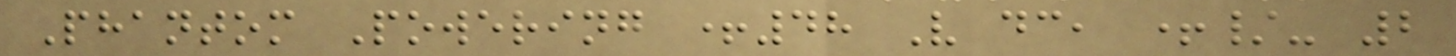Phantom Powering +48 V dc, +/- 2
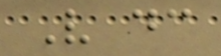V dc
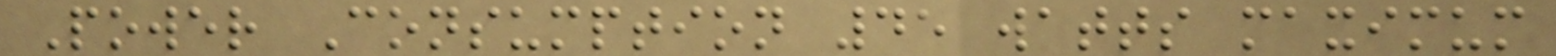Power Consumption 45 watts maximum
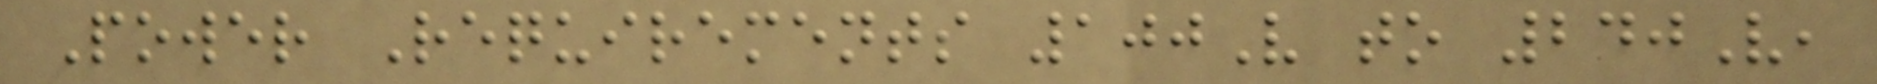Power Requirements 100V to 240V,
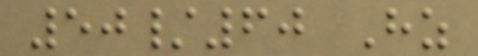50/60 Hz
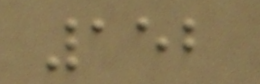152
